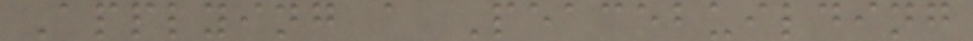Applying a Peacebuilding
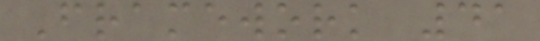Framework 41
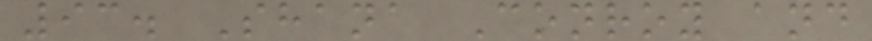93. Shana Conroy and
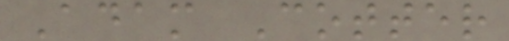Adam Cotter
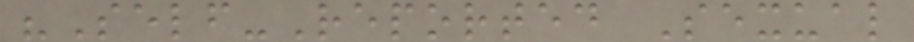"Self-Reported Sexual
